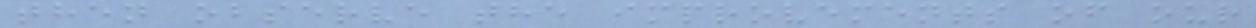then observe the improvements of our
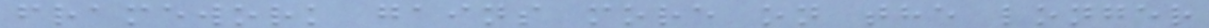framework gains more on the longer
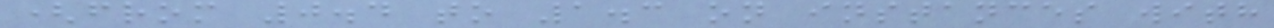(from 0.4 to 1.3 on instances with
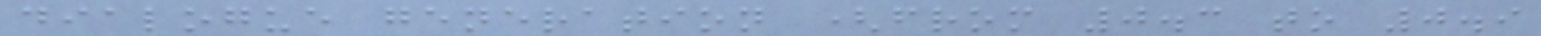dialogue generation (from 0.3 to 0.9
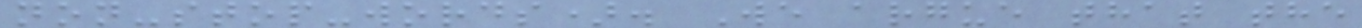non-stop-words). We argue that the
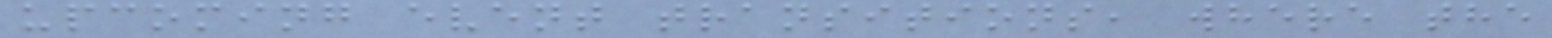upcoming event transitions, where the
